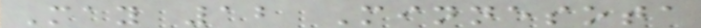May 12 Minnesota
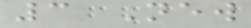3 New
